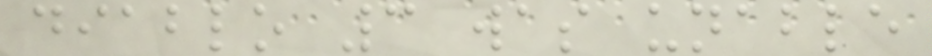diablo 3 was unable
